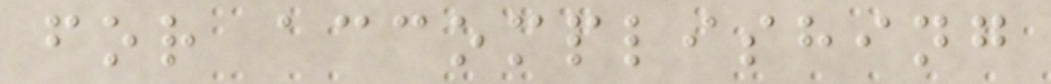for accomplishing
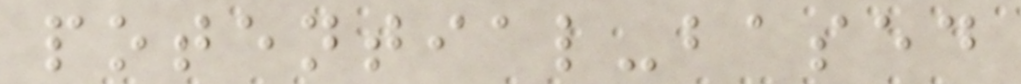potential-based
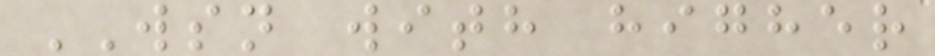WSN with higher
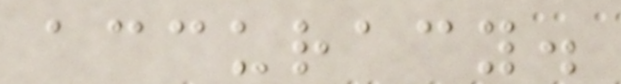accuracy.
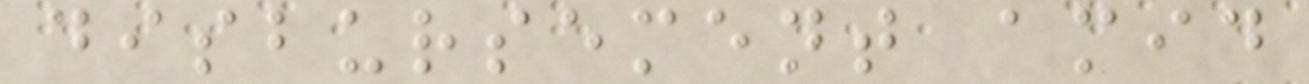disbursement amid
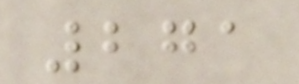271
